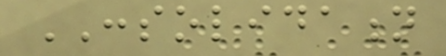CONSOLIDATION
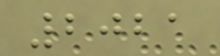2021
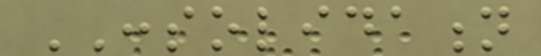CONSOLIDATION
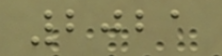2021
